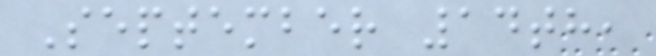September 14th,
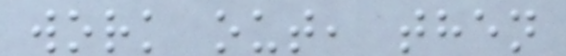work out, then
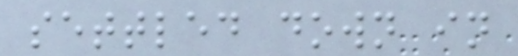settled down in
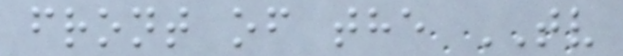front of the TV
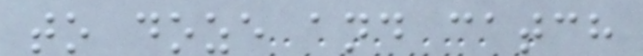to doze and catch
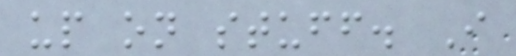up on stuff. I
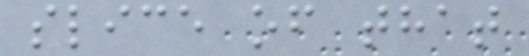slice of that
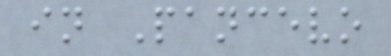in Pancevo
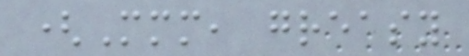(Mmm, greasy
